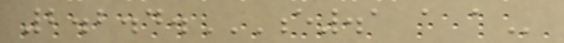2.2.4.E.1 A A
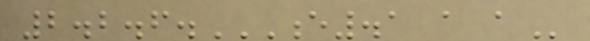2.2.6.E.1 A A
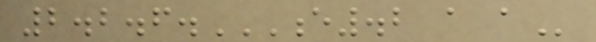2.2.6.E.2 A A
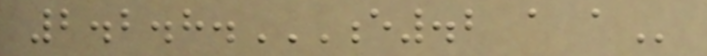2.2.8.E.2 A A
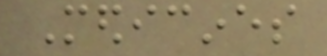Medicines
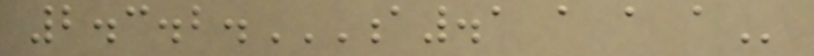2.3.2.A.1 A A A
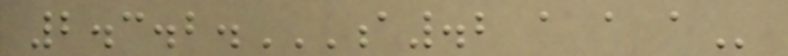2.3.2.A.2 A A A
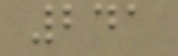241
